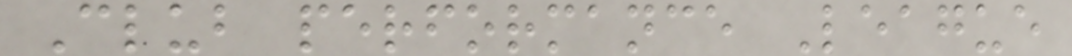Club performance League
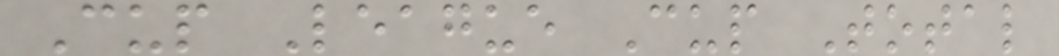Cup League Cup Total
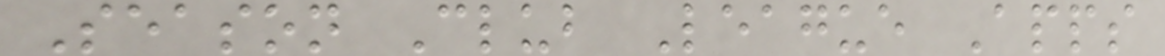Season Club League Apps
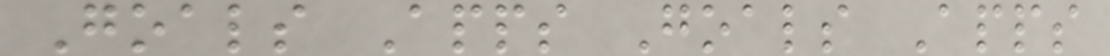Goals Apps Goals Apps
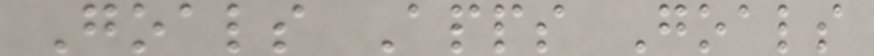Goals Apps Goals
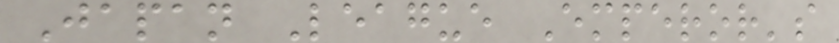Japan League Emperor's
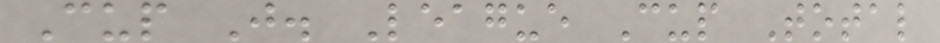Cup J. League Cup Total
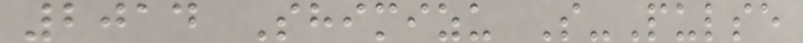2014 Shimizu S-Pulse
